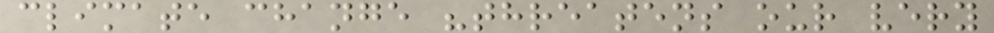climate change "threatens our very
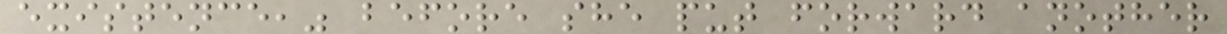existence," before she put forward another
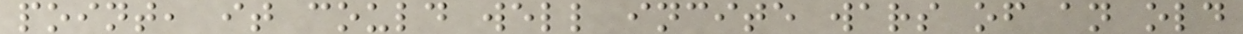point, it could well incite wars of an old
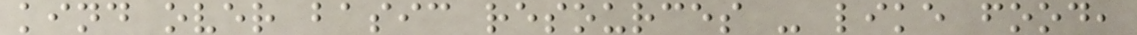kind over basic resources - like food,
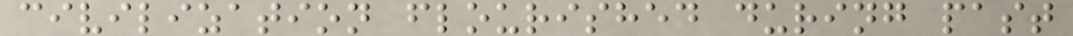civilization flourished during past
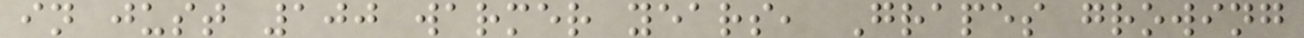in just 100 warmer years, Grapes growing
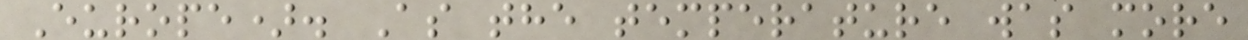Europe). As the temperature was more
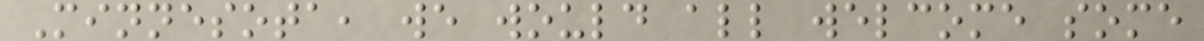Minnesota, we would all welcome some
